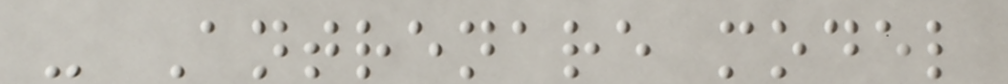- Antrenare model
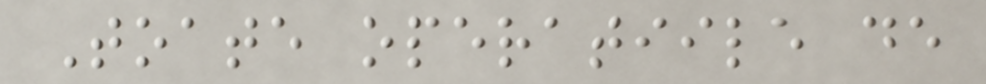Toate operatiile de
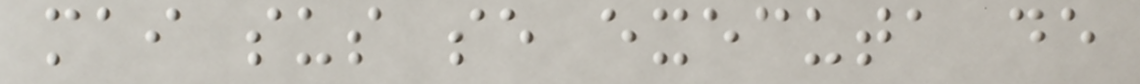mai sus se executa de
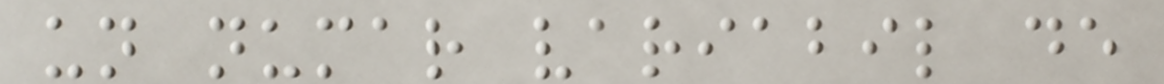un numar variabil de
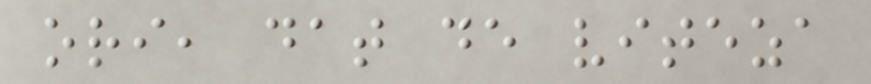ori, dat de viteza
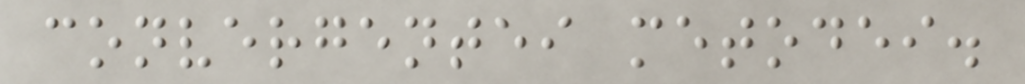convergentei metodei.
